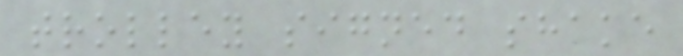trolley signed shake
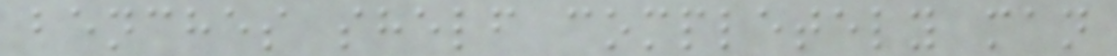benches shelf completely man
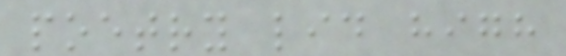poetry lid high
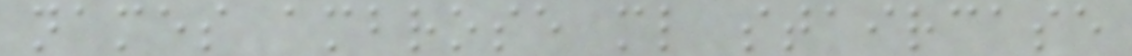names ambrose ml staircase
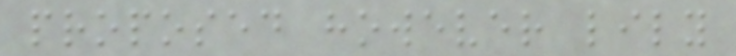proposed however lily
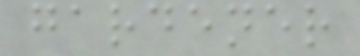gardener
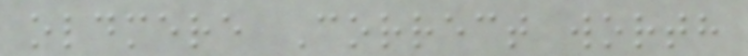oldmere Correct worth
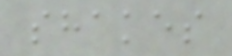shakes
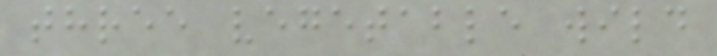three vegetable wild
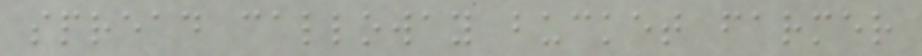spread calloway bucket farmer
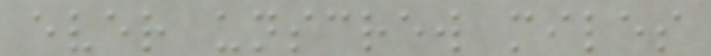ever unscrew miles
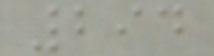294
